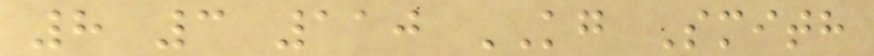8 3 110 KG Smith
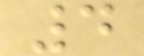4
